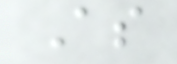As
